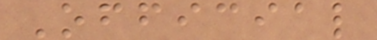Official
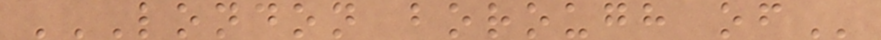LONDON BOROUGH OF
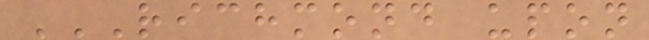RICHMOND UPON
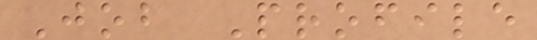Job Profile
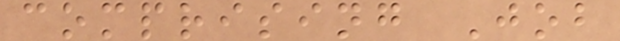comprising Job
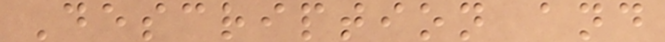Description and
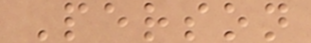Person
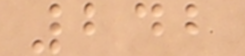242
